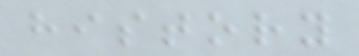history
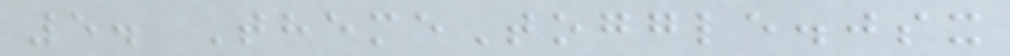5. ThemeToggle.jsx
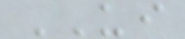UI
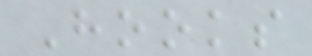Hooks
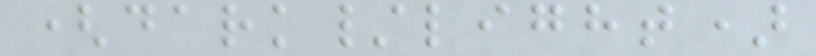(dark/light)
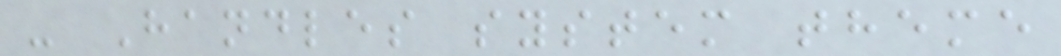- Handles system theme
